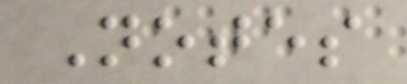Notes
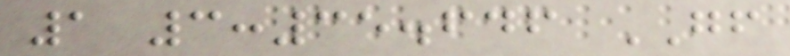1 3:35.646 GF
